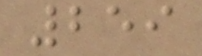259
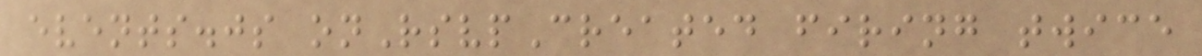events.js onRsvpCreated firing twice
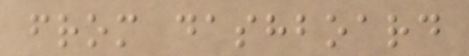from dashboard
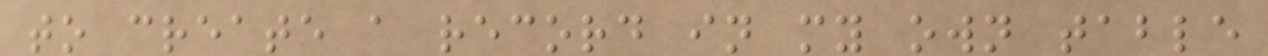to create a record in my own table
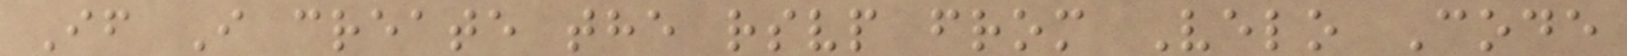If I create the rsvp from Velo Code
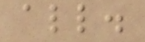all.
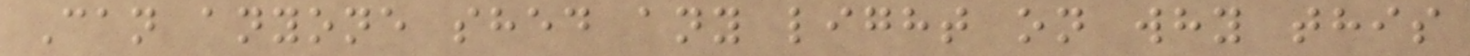Can anyone shed any light on why this
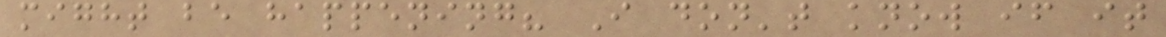might be happening? I don't know if it
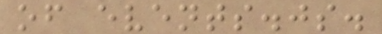of events.js.
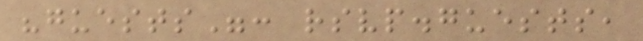"guests": rsvp.guests,
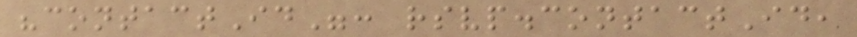"contactId": rsvp.contactId,
